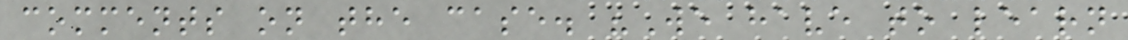comments on the case. "We have to learn
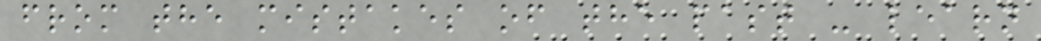from the mistakes of the past - learn
